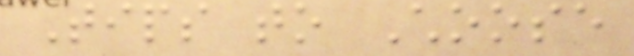Tips to Choose
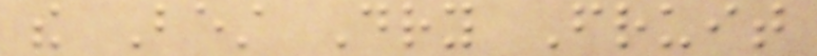the Best Dry Fruit
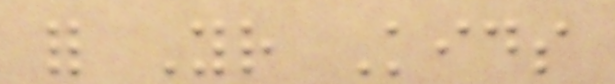for Your Kids
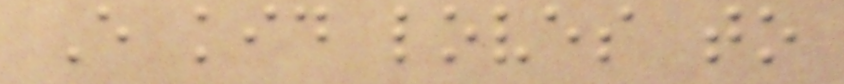Every kid loves to
